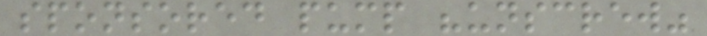sponsored pump "unscrew"
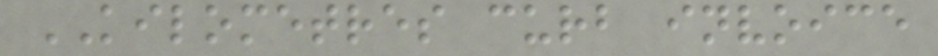KILOMETRES curb invoice
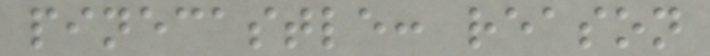pinecastle: reason
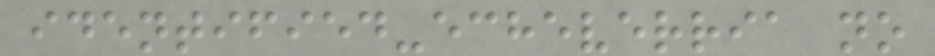identified-echeverria no
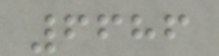6686
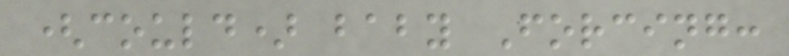(could) baby Forcing:
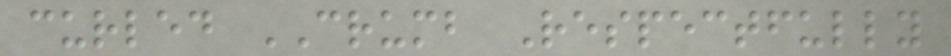curled CRUMB Respectfully
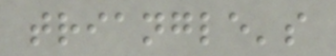triangle's
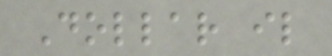Dollar il
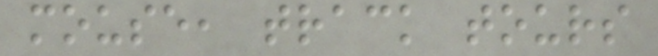mouse, track tours
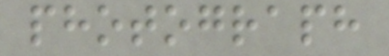photograph
